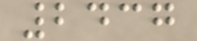2437
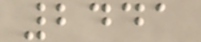2441
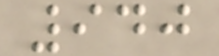940
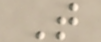T
